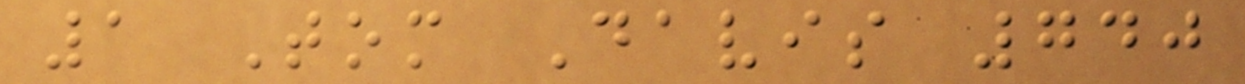1 Tom Davis 740
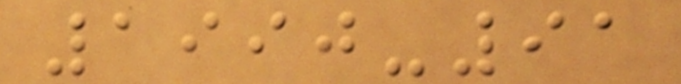1990-91
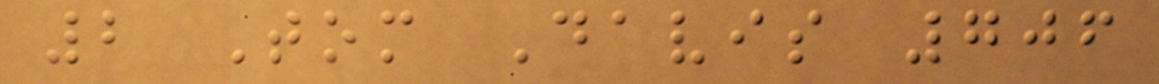2 Tom Davis 706
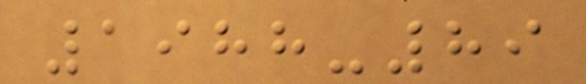1988-89
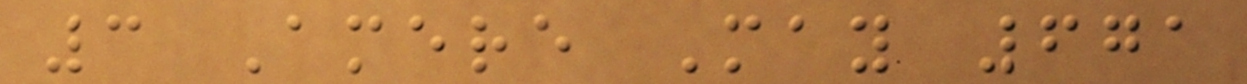3 Amere May 671
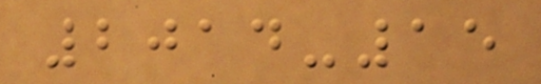2014-15
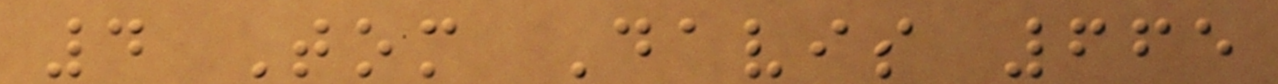4 Tom Davis 665
